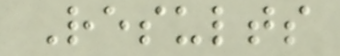Results
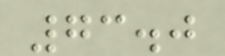73.0
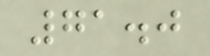71.0
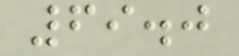69.0
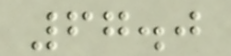67.0
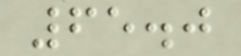65.0
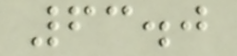63.0
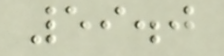59.0
